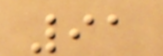91
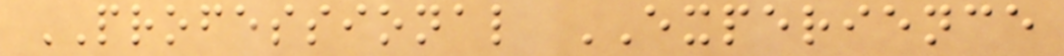PROFESSIONAL EXPERIENCE
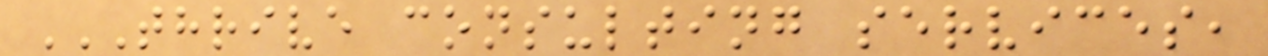THRIVE CONSULTING SERVICES,
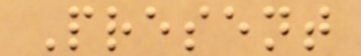Present
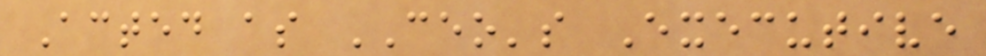Acted as CEO's Executive
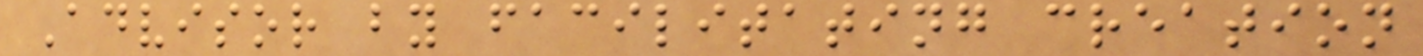Advisor by facilitating creation
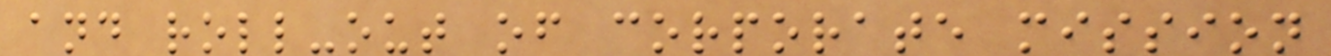and roll-out of corporate mission
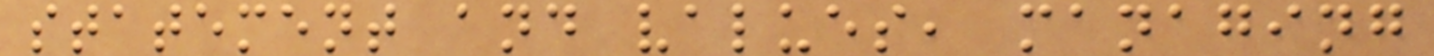statement and values, managing
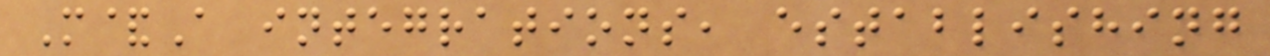M&A integrations, establishing
